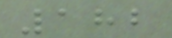182
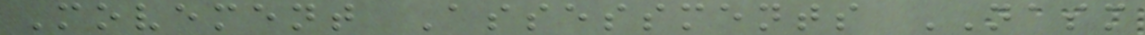Movement Assessments NASM
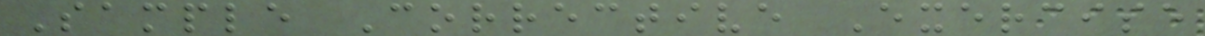Sample Corrective Exercise
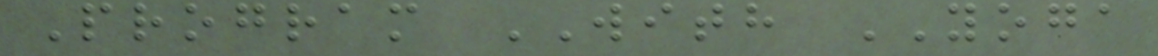Program WITH YOGA
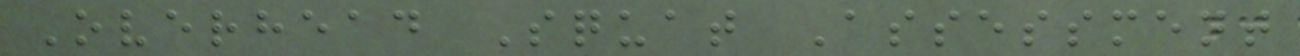Overhead Squat Assessment
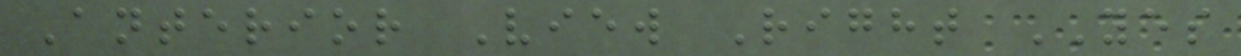Anterior View Right YES
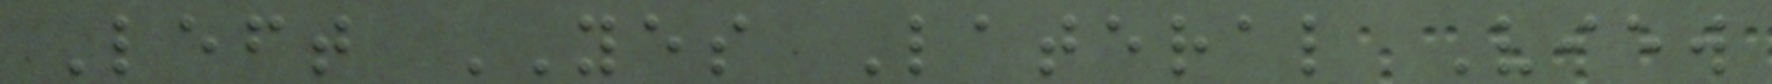Left YES Lateral View
